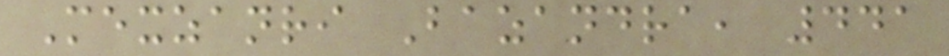Mexzanri Bazandra, 441
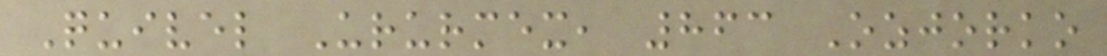Quivel Ururmex, 863 Ozjorko
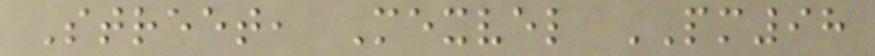Street, Mexvel PM98
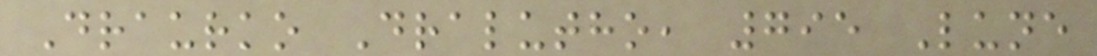Draurko Dralutho, 795 Lune
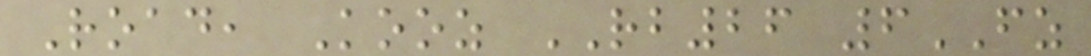Road, Kooz RB26 6FZ
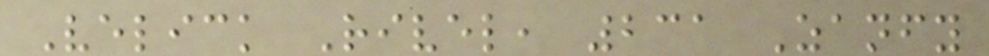Velick Rivel, 231 Zanfy
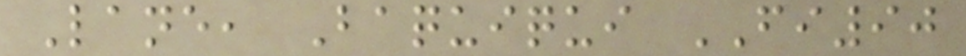Lane, Baquiqui FI90
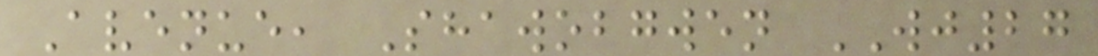Avenue, Shawobgwen WJ27
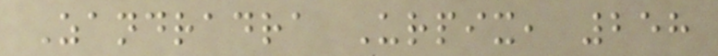Zandradra Urpix, 258
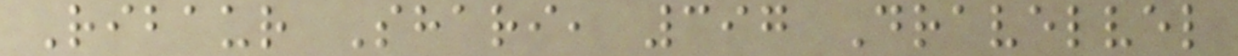Ribaur Shari, 397 Dravelvel
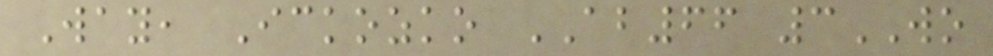Way, Ickozko AB66 3WO
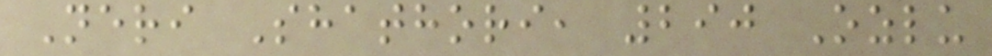Neri Shathori, 290 Ozlu
